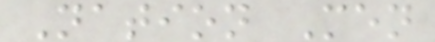Nation Men
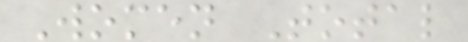Women Total
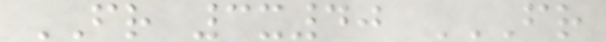FR 3x40 FR
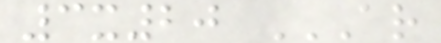3x20 AR
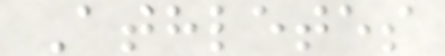Athletes
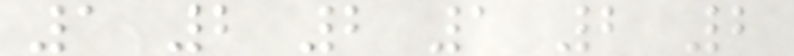1 2 2 1 2 2
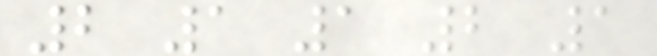2 1 1 2 1
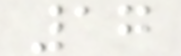17
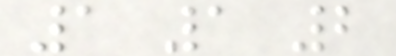1 1 2
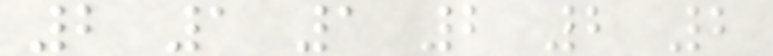2 1 1 2 2 2
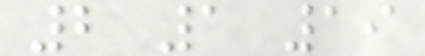2 1 19
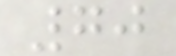70
